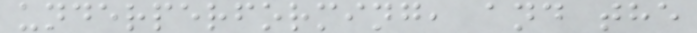underperforming, and the
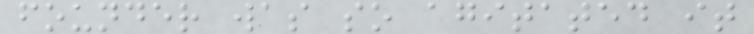founder was so agitated it
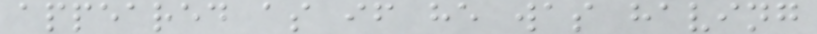appeared as if he was having
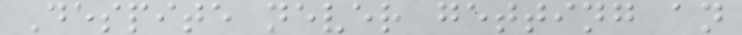Despite never getting an
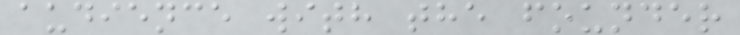audience with the founder
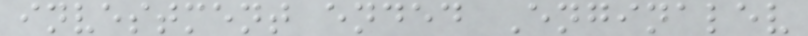investment ended Enginalev
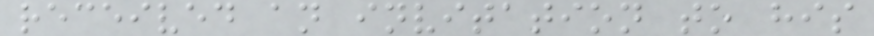received an invitation to his
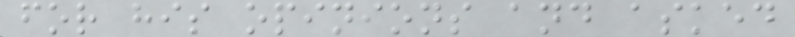for his opinions and asked
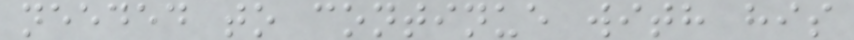needed to continue with his
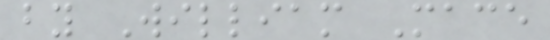by William Mace
